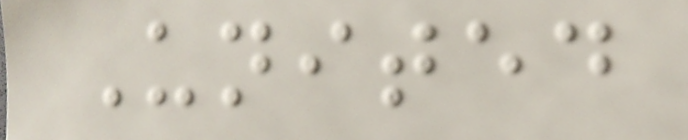United
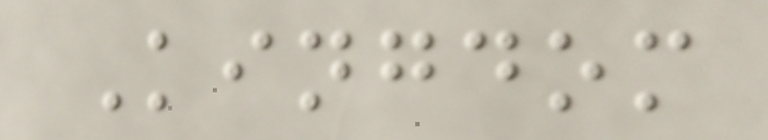Kingdom
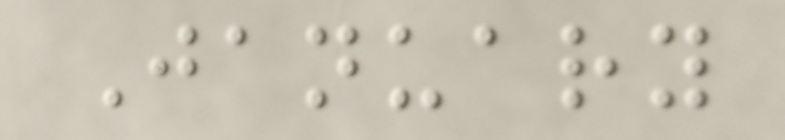January
